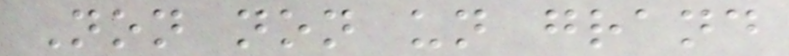Non non un grand
